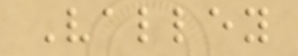Valley
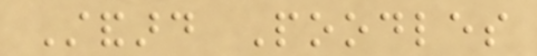Standard Poodles
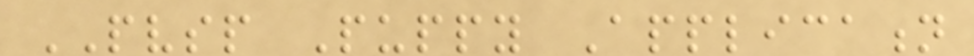PVSP Puppy Application
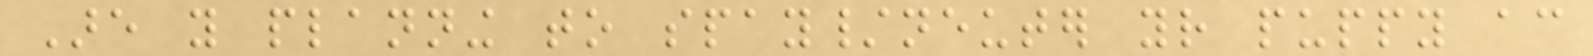Are you planning to spay/neuter your puppy according
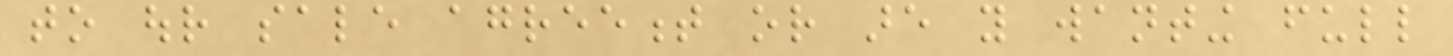to our sale agreement or are you wanting full
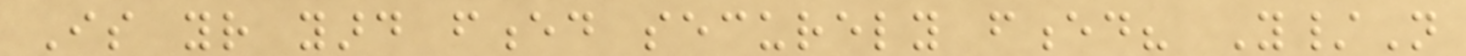Is your yard fenced securely fenced? Y/N
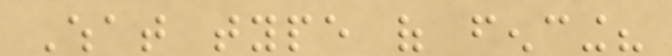What type of fencing?
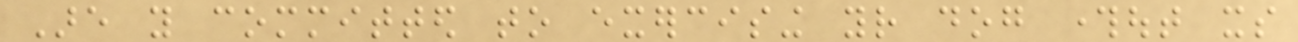Are you committed to exercising your dog throughout its
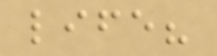life?
